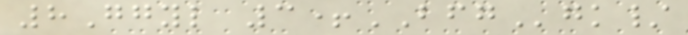8Ggyl 3+BFGgk/
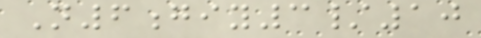N6giy3/10
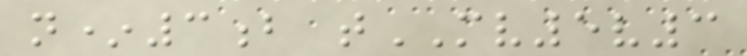n*3b tMV5v3
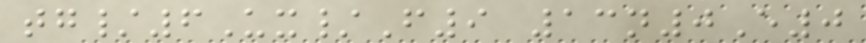tg/6Ux/F9 13n0E0
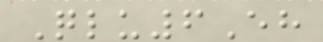Qlu6Eh
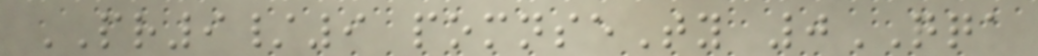PR9/9 pomnseTy 0QQA
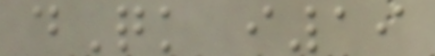dQk i19
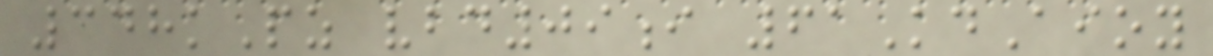348kPz vbd09i 61KdAioy
